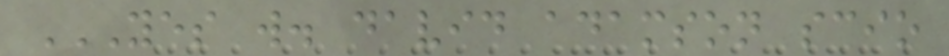YES W. DAVID ADAMSON SCIO
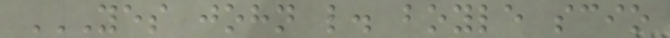YES JOHN L. BOYLE SCIO
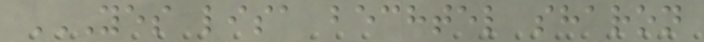YES LISA BECHTEL SHARON
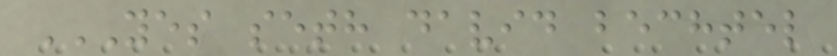YES SETH DAVID BECHTEL
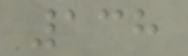138
